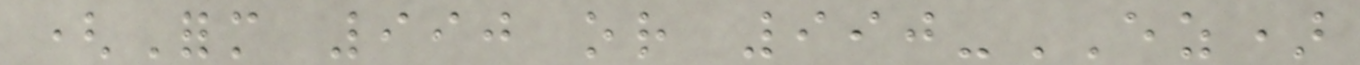(Form 990 or 990-EZ)
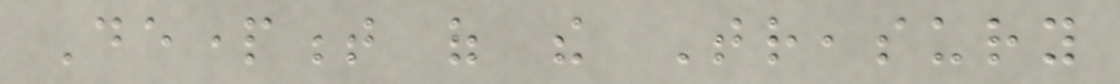Department of the Treasury
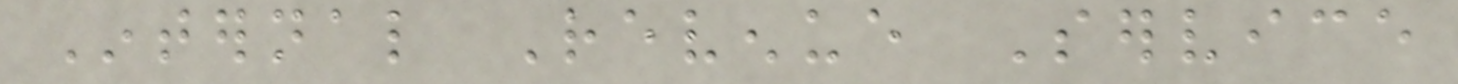Internal Revenue Service
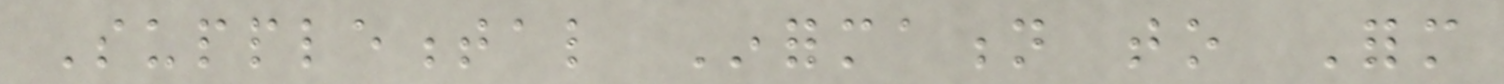Supplemental Information to Form
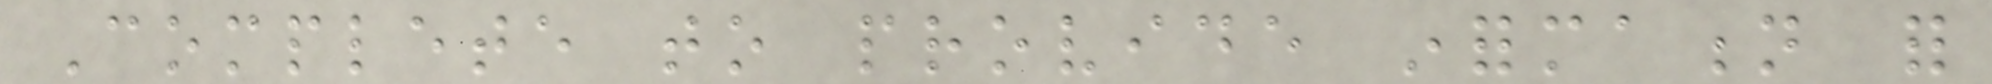Complete to provide information for
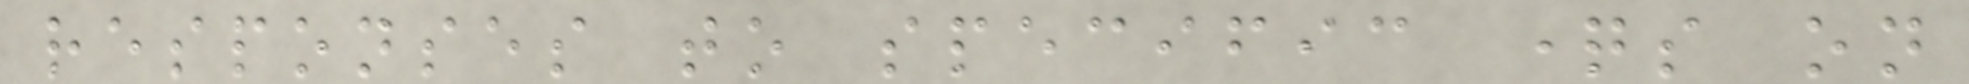responses to specific questions on
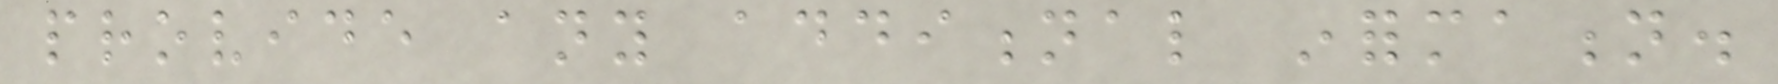provide any additional information.
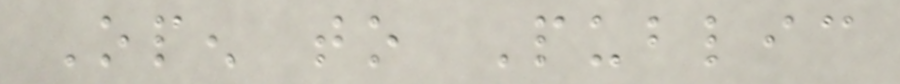Open to Public
